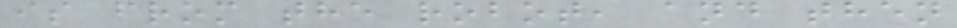is from the robot, and then
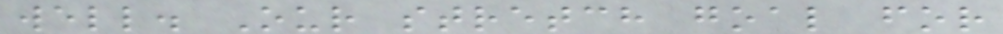well. Our stretch goal for
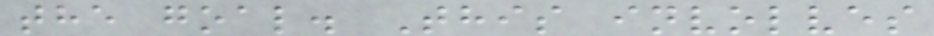the goal. This involves
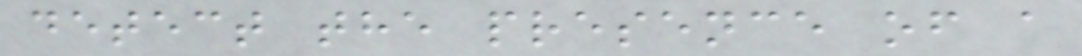detect the presence of a
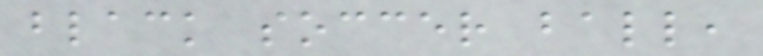black soccer ball,
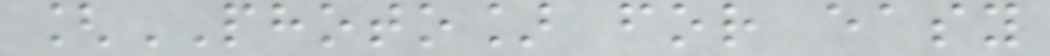[PHOTO] for easy
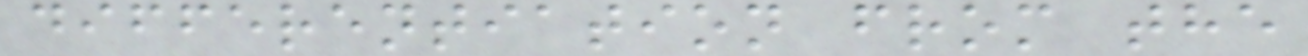differentiation from the
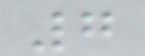7
